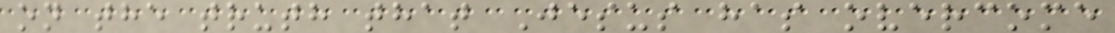on the truth that Jesus has overcome
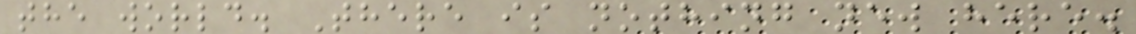the world. There is nothing new here.
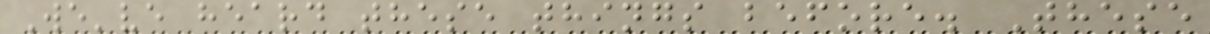We've heard these things before. These
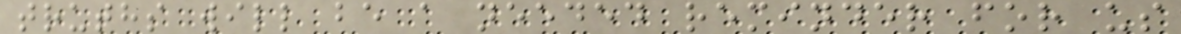truths will be a needed reminder for us
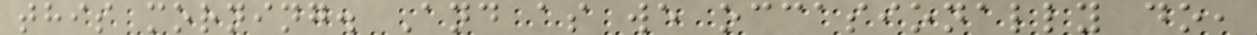this morning. And as we occasionally do,
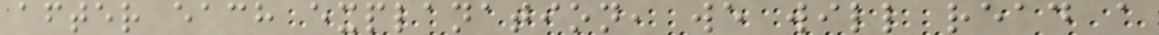after each explanation, we will read a
